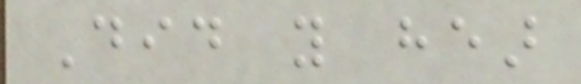Did you hear
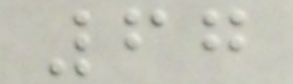67
